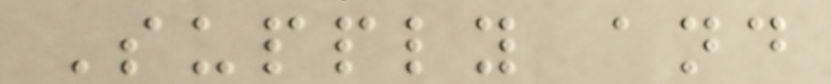Supply and
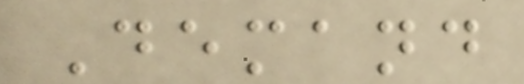Demand
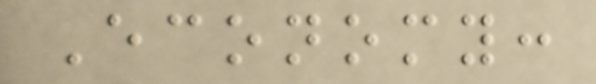Economy:
